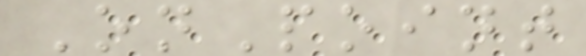OnPoint
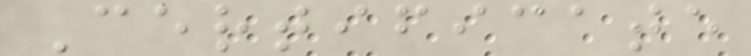Certificate
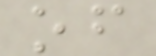of
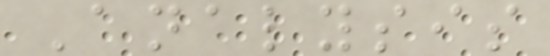Analysis
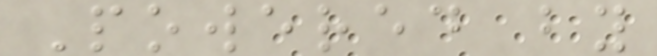Powered by
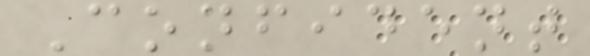Confident
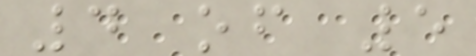4 of 5
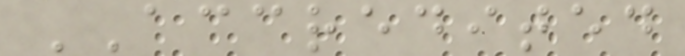ACCREDITED
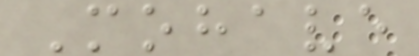Mohave
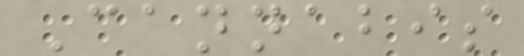Cannabis
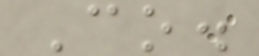Co.
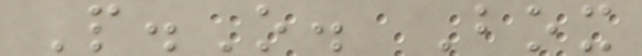P.O. Box
